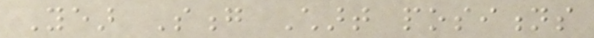Year Song Chart positions
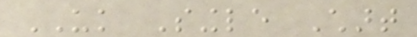UK Single Chart
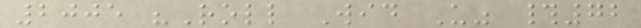2005 "Roll Wid Us" #72
